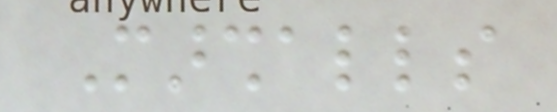Marshalls
